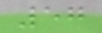57
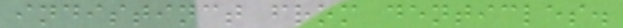indistinct from denticles.
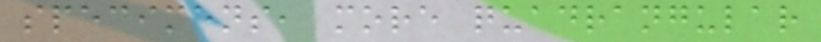specimens, more quadrangular
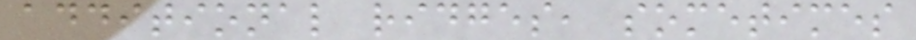additional ridges, sometimes
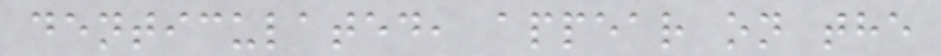denticulated, appear on the
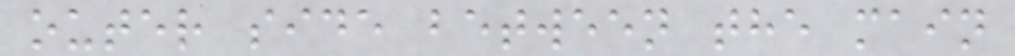outer side between the main
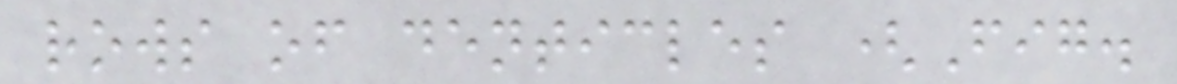rows of denticles (Fig.
